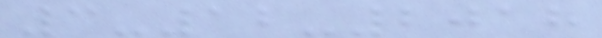3-12-2018
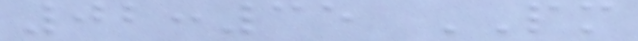02:35 PM
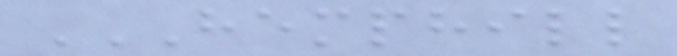HEMPHILL
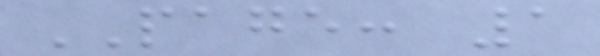PAGE: 1
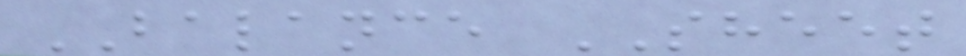BALANCE SHEET
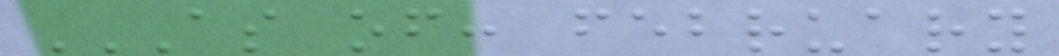AS OF: FEBRUARY
